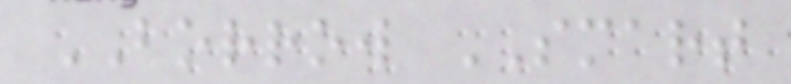BORROW SMART
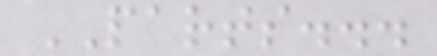PARTS...
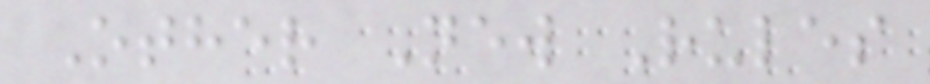Other New Rules
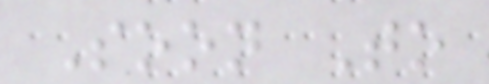Soon To
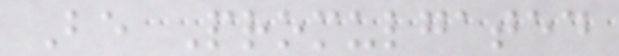Be Promulgated
